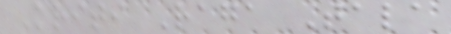Kriti Raga Tala
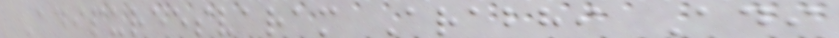Adipureesvaram Arabhi Adi
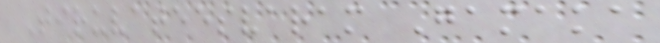Tiruvateesvaram Gamaka
